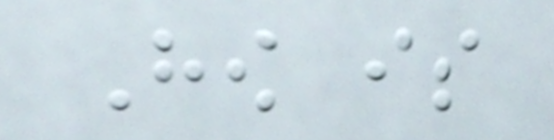How is
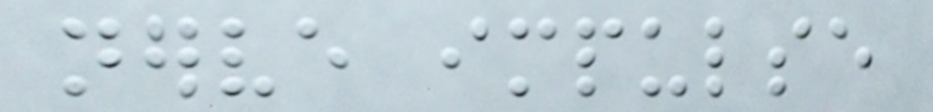nerve impulse
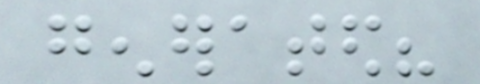generated?
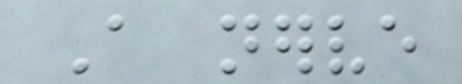A nerve
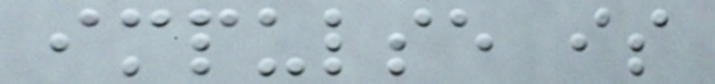impulse is
